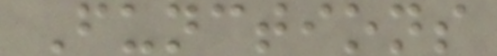Functions
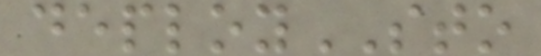deploySTO
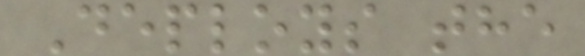Deploys the
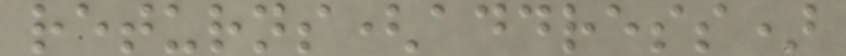returns(address)
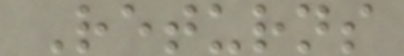Returns
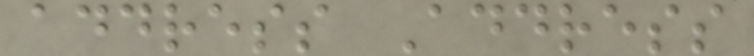address Address
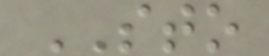STO
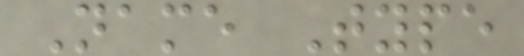Name Type
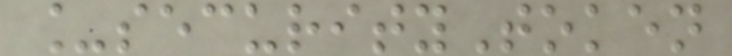_securityToken
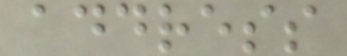address
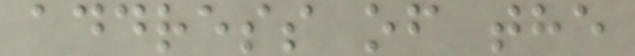address of the
